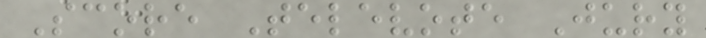Score Televote Jury
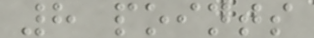8 points
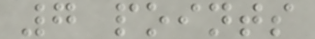7 points
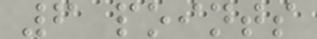6 points
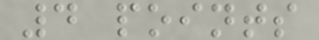4 points
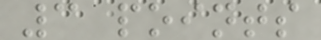3 points
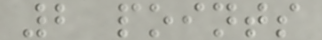2 points
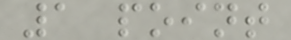1 point
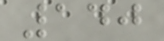140
